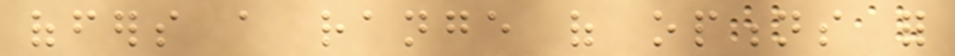offers a range of options for
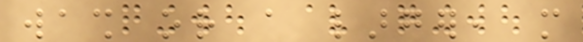wash or a larger, more
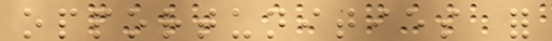opportunities for
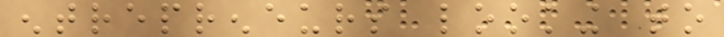entrepreneurs looking to
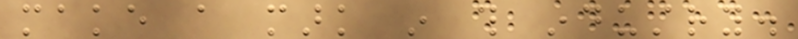make a mark in this industry.
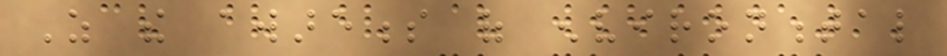As the awareness of environmental
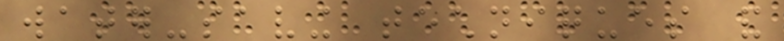water-saving techniques and
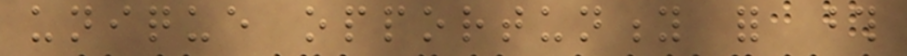unique opportunity for those
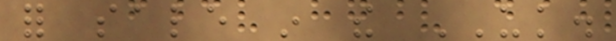for sale in the UK.
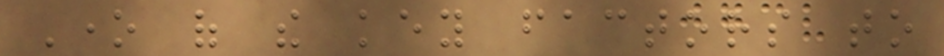One of the key factors to
